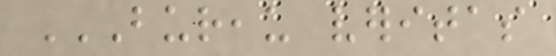BUREAU VERITAS
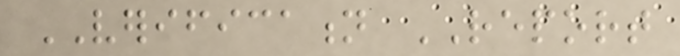VERIFICATION REPORT
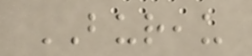BUREAU
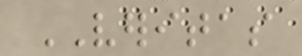VERITAS
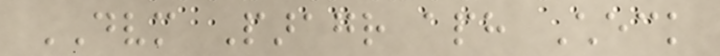DVM Paragr aph Check
